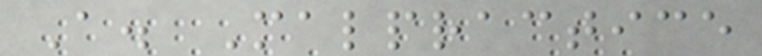A. Malpractice
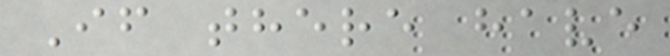If there have
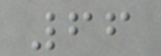66
